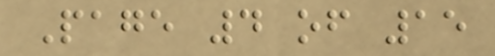Page 4 of 15
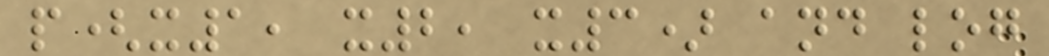p(x1, x2, x3) and log
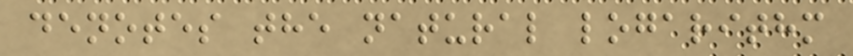denotes the natural logarithm
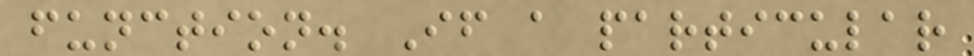function. If a particular
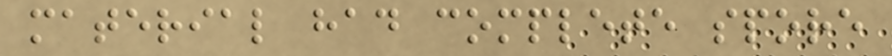material had complete spore
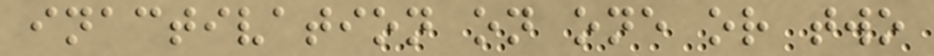inactivation on one or two
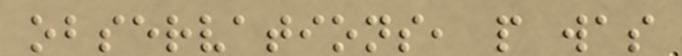observations, p was
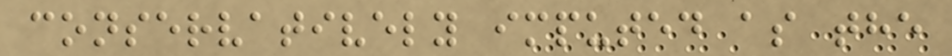conservatively imputed as the
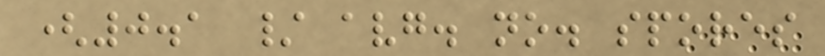(0.1 / avg. no. spores
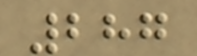287
